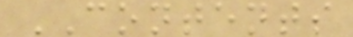CONTENTS
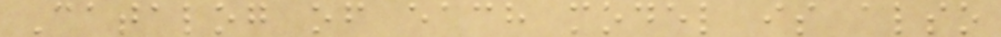Catalog of each model is also
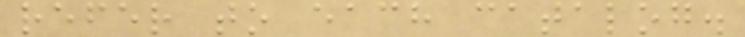refer to each catalog.
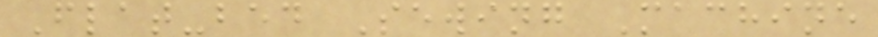Flat-bed Sewing Machine
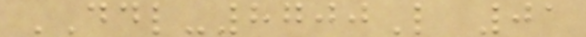DDL-8700L 01
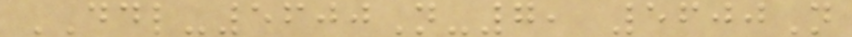DDL-5600N-7, 5600N
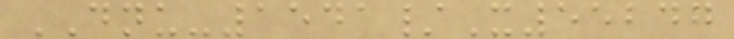DNU-1541/X55247
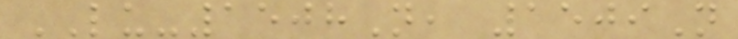LU-1508N, 1509N
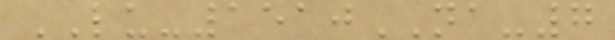LU-1510NA-7
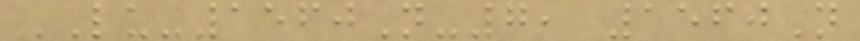LU-1560N-7, 1560N
